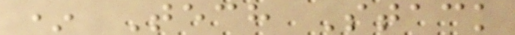* Tech Stack
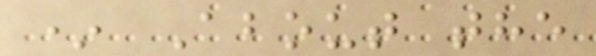* About the
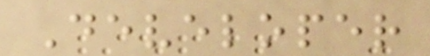Developer
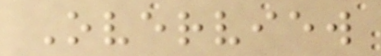Overview
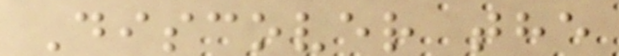Discover the
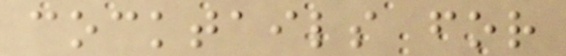cocktails for
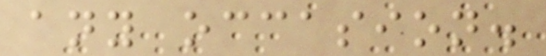any occasion.
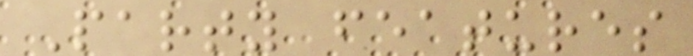Party features
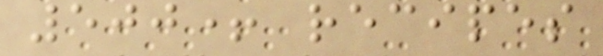500+ recipes
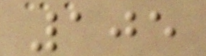105
